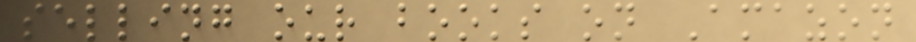selling our books on Amazon
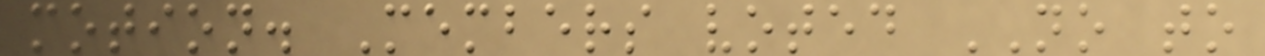motion. Members voted NO to
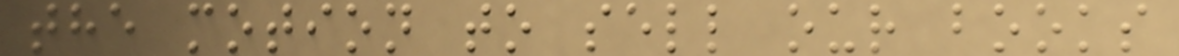the motion to sell our books
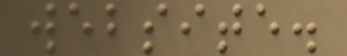website.
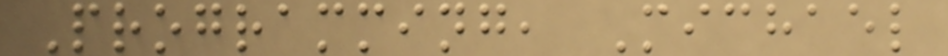Programming, Michael
